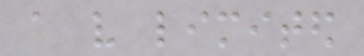a very limited
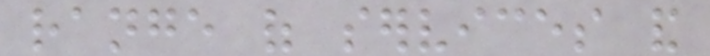range of services and
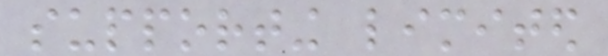supporting limited
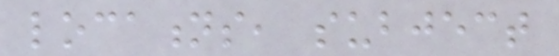locations, subject
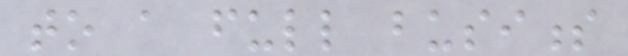to a full business
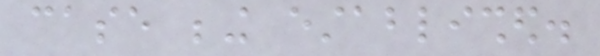case being established.
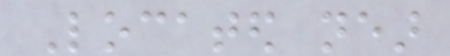Located near
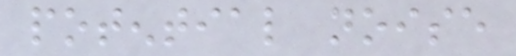potential noise
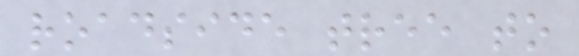roadside tree to
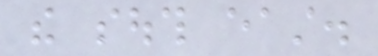the south east.
